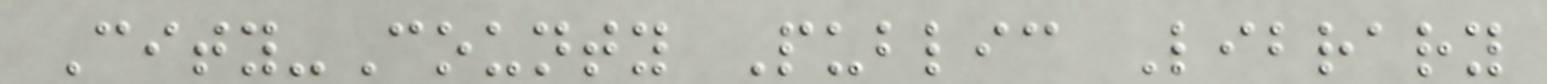City-County Public Library
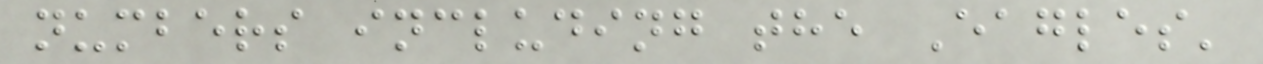numbers including the Eagles'
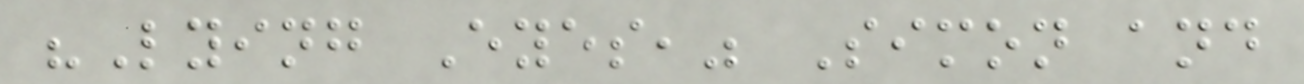"Lying Eyes," Simon and
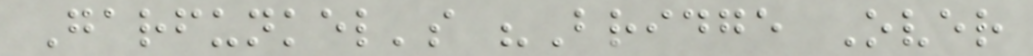Garfunkel's "Bridge Over
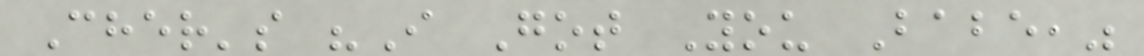Cher's "I Got You Babe,"
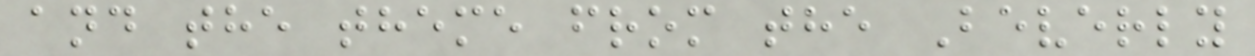and the theme from the Beverly
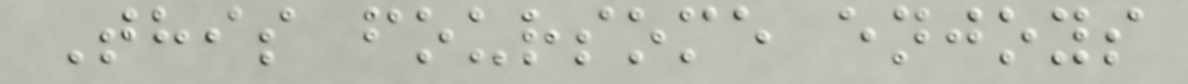This foursome enjoys
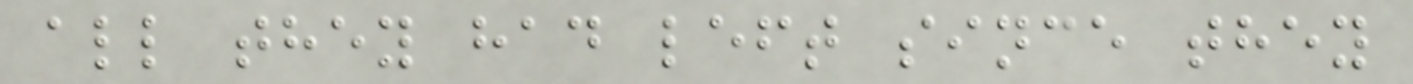all they had left since they
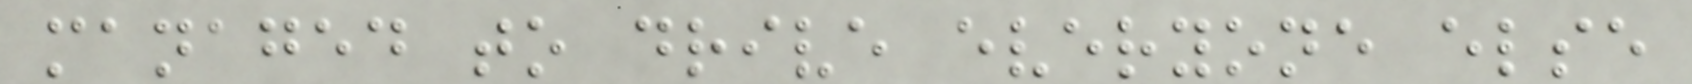managed to drive everyone else
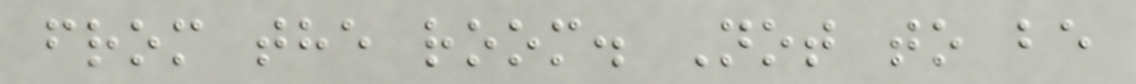from the room. Not to be
